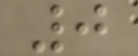0
